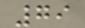79
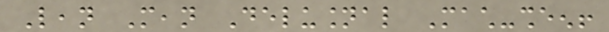Lean Mean Delusional Mach-sheen!
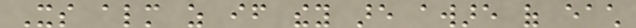Its almost as if they are aware of each
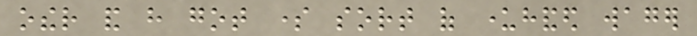other and have got some sort of underhanded wager
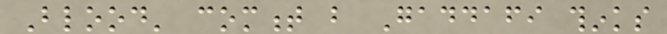Blood' comment but Gaddafi thinks
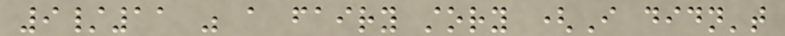9/11 was a fairy story (I didn't
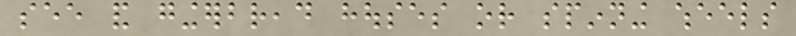see and gingerbread houses or spinning wheels
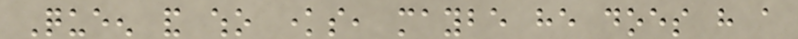Queen and who knows, maybe he does have a
